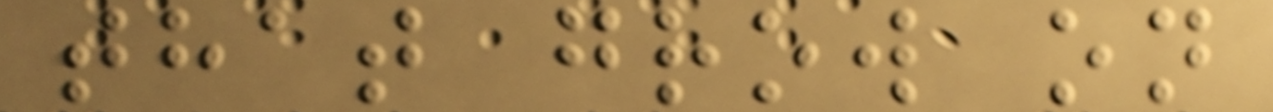that grow on
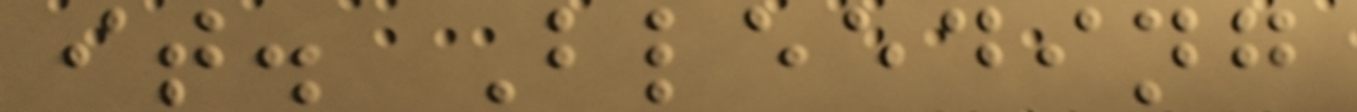it. Bleeding
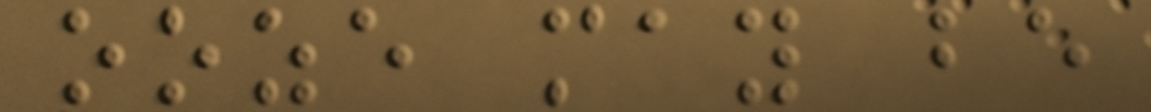ooze may be
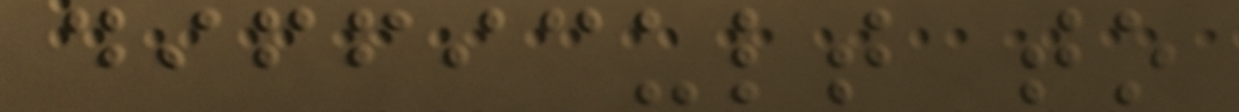difficult to
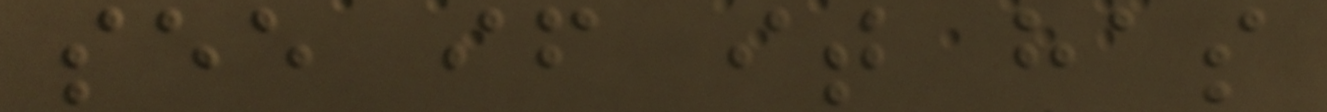see if it has
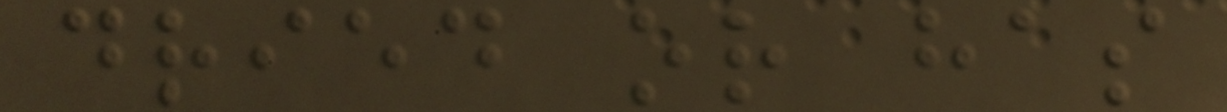dried or has
